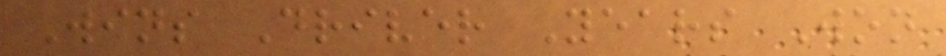Wins Driver Years Won
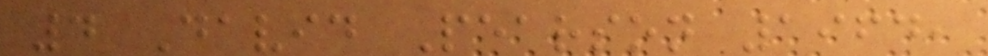4 David Pearson 1964,
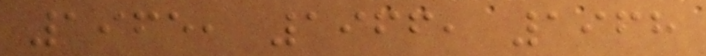1965, 1966, 1968
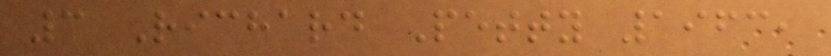3 Richard Petty 1963,
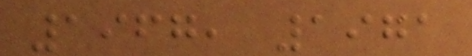1967, 1971
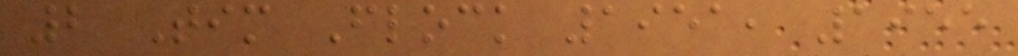2 Tim Flock 1951, 1955
